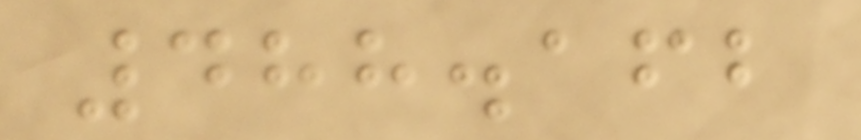488.162
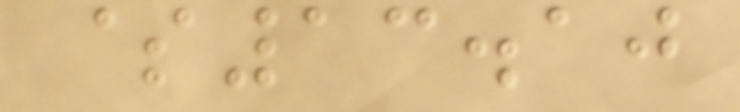$13.10
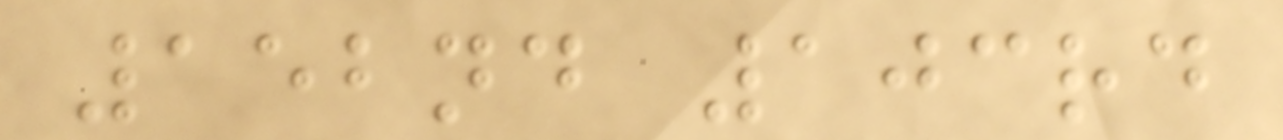152nd 103rd
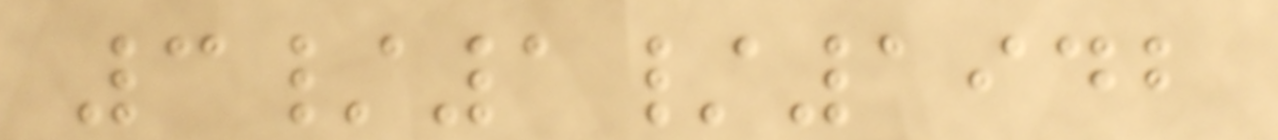3/1/1942
